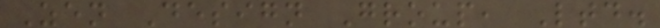Zen Design Group, Ltd.
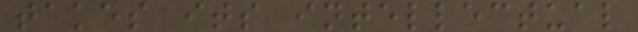takes its intellectual
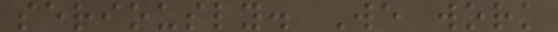seriously. We work
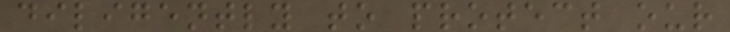diligently to protect our
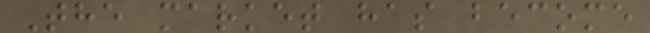The market has become
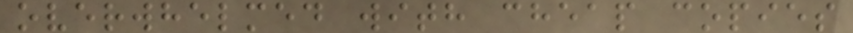overwhelmed with cheap copies
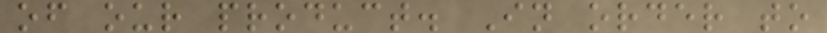of our product. In order to
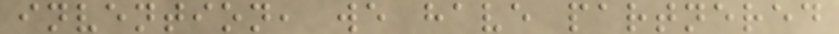invention, we have partnered
